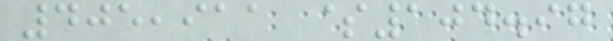405,911 $104.97
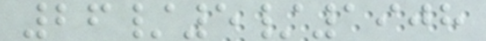26/5/1908
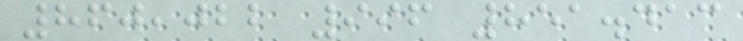860,022 996 851.413
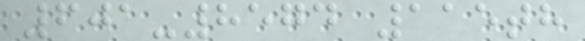601-8574 115th
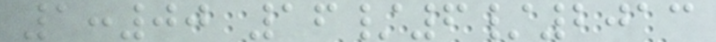1:00 16/6/2013
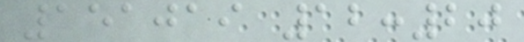151019 12:20
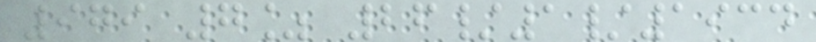979 7% 26/1/1934
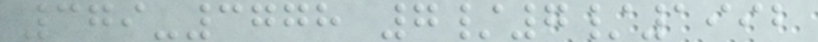379-3778 7/7/1992
